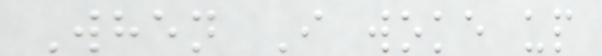When I woke up
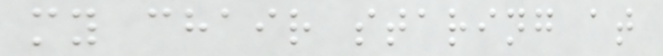my chair staring at
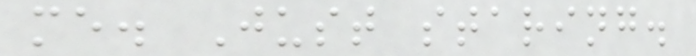me. Just staring.
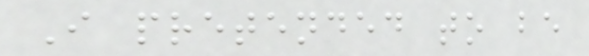I pretended to be
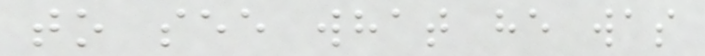to see what he was
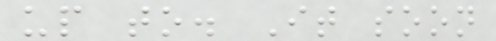up to. It soon
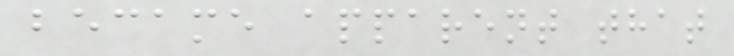became apparent that
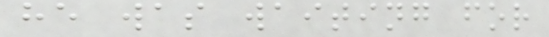he was waiting for
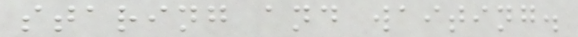staring and waiting.
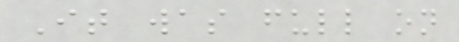It was full on
